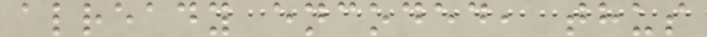already encoded, thus
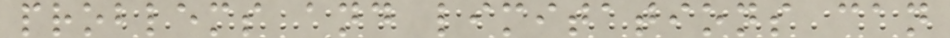problems and limitations can
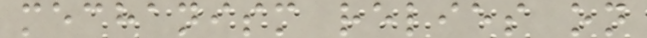mechanism relies on
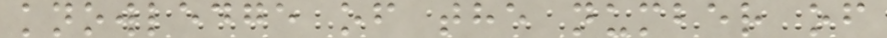knowledge of the number of
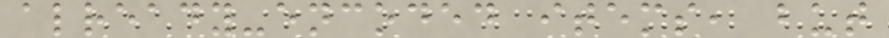already-encoded items, but
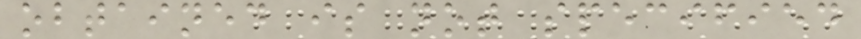obtained is not specified
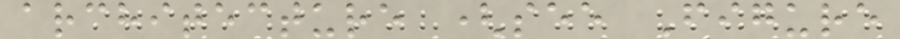architecture (see Figure
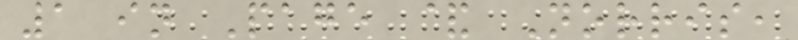1 in Page & Norris,
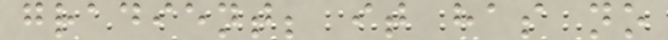gradient; it has no
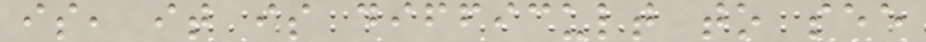is, it is difficult to see
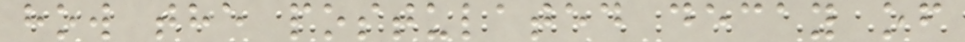how the postulated decay of
